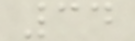34
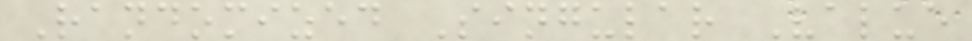Randomized Singular Value
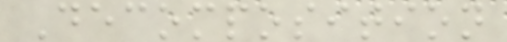Decomposition
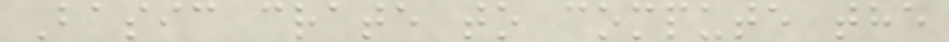Basic crate to compute the
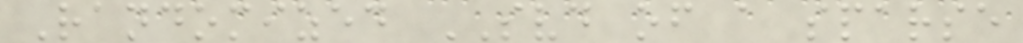Randomized SVD of a sparse
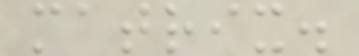matrix.
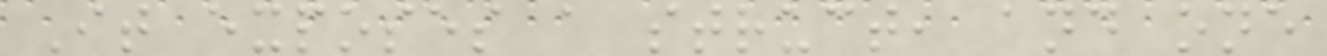It exposes a struct, and one
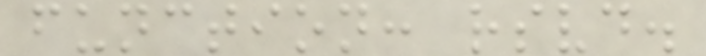function: rsvd.
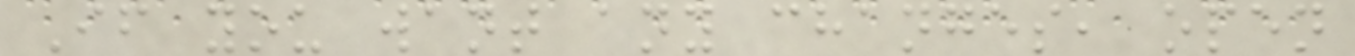If you want any changes, open
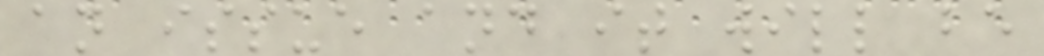an issue and it will be
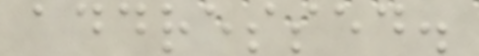addressed.
